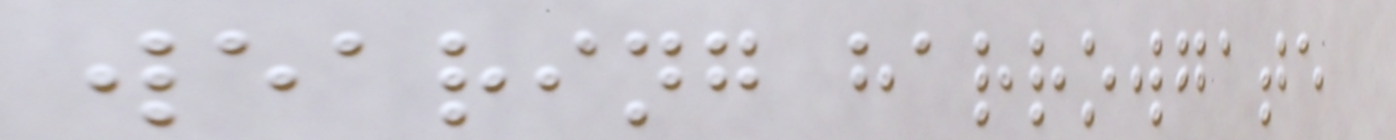wearing harrowgate
